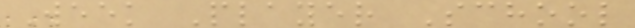Week Player School
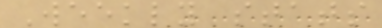Weekly stats
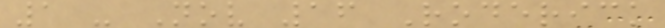1 - Nov 16 Roderick
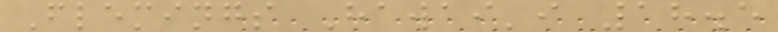Flemings Hawai'i 18.5
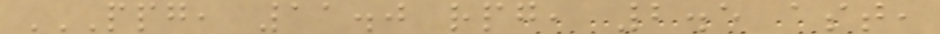PPG, 11.0 RPG, 2.5 AST,
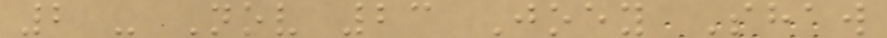2 - Nov 23 Joey Shaw
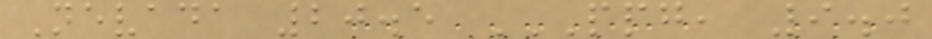Nevada 20.5 PPG, 9.0
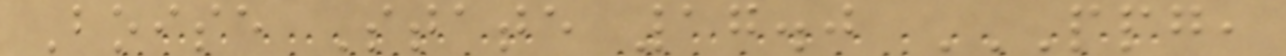Boise State 17.0 PPG,
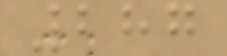287
